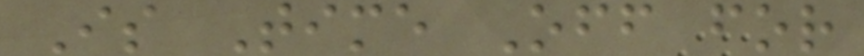Is Time Off for
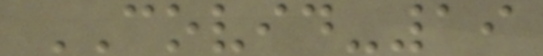COVID-19
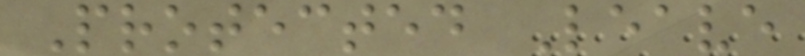Protected Leave
